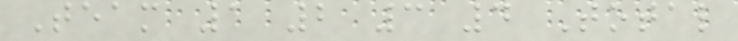Team 1 2 3 4 Total
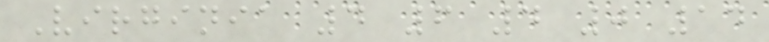Virginia 4 6 4 0 14
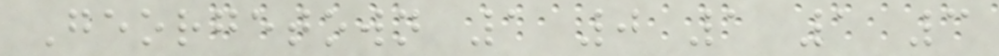Georgetown 1 0 1 1 3
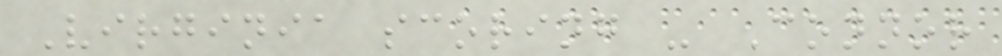Virginia scoring - Connor
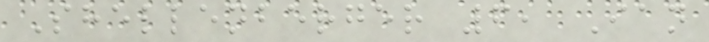Shellenberger 6, Ian
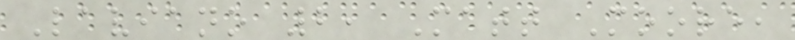Laviano 2, Matt Moore,
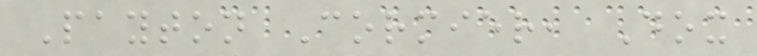Payton Cormier, Dox
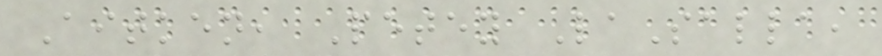Aitken, Petey LaSalla,
